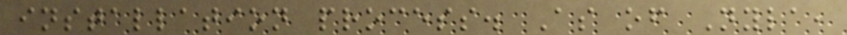installation process. As of Nyla,
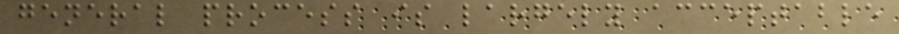general process is largely acceptable
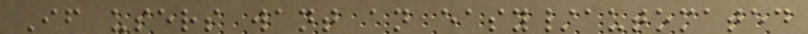If users want an easy/automated
